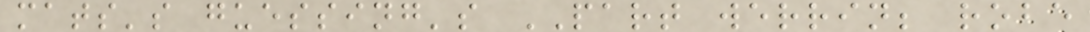mats's guessing's PART werrin; robe
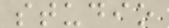studio
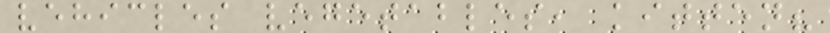vehicles vegetables, kitten?
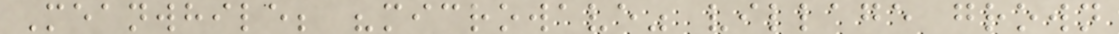Meanwhile; "microwave" village grown
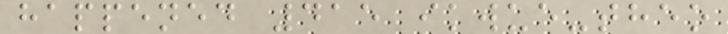happened 415 ikwue-theo
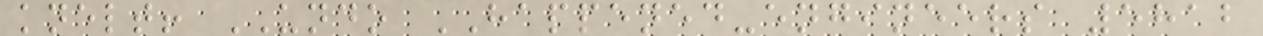knelt! UNDO HAPPENED-engineers 5812
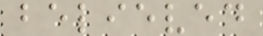believed
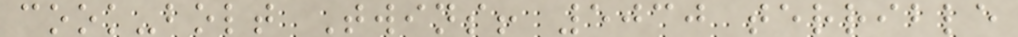cook-bolt Twins! 5030 terrible
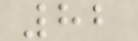82
